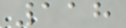118
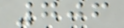706
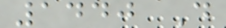1440 D
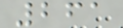261
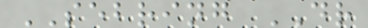SEBRING DR
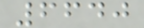6640
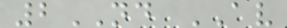2ND AV
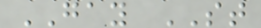GAY ST
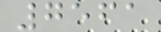7561
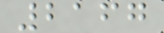2167
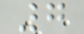7
